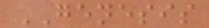GENESIS
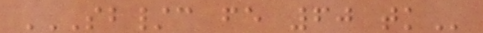SB/C FE 60 TK
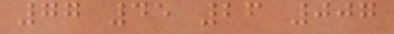77 45 26 007
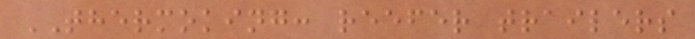THERMOKING: reefer trailers
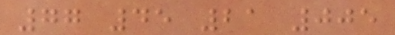77 45 21 005
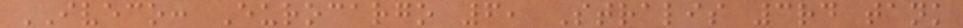IVECO: Eurocargo 6, Stralis 3rd tank
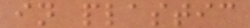in plastic
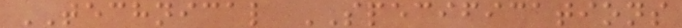TECHNICAL SPECIFICATIONS
